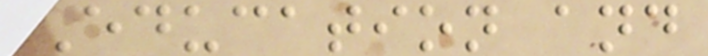Education and
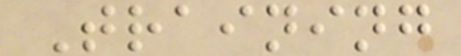Training
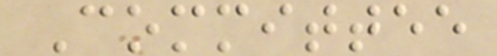Committee
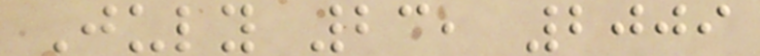July 23, 2009
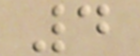4
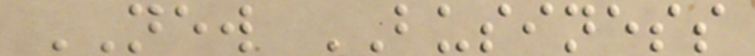NEW BUSINESS
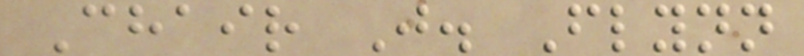Chair J. Flynn
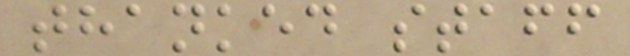thanked staff
